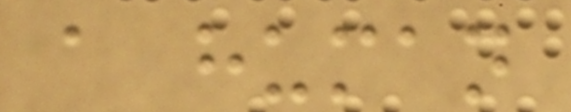a human
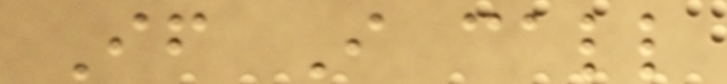If I call
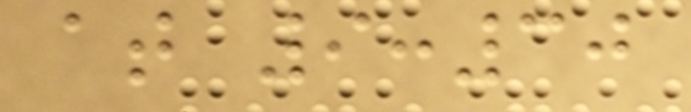at 9:30
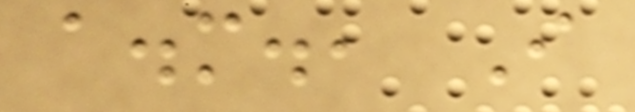a.m., I
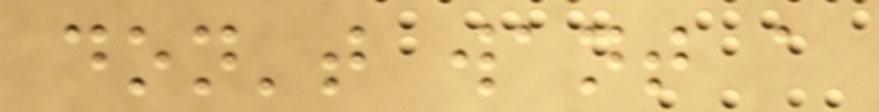don't want a
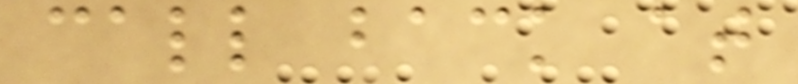call back at
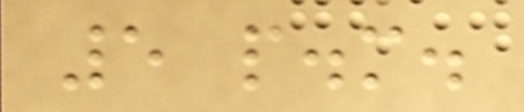5 p.m.
